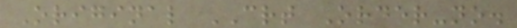Original CRT Order-no.
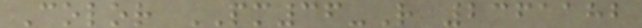Color PM36-R 2361182
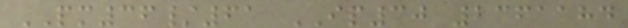PM36/61 IP30 2361184
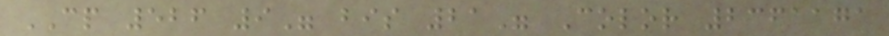CP 526 9" bis 21" Color 2361171
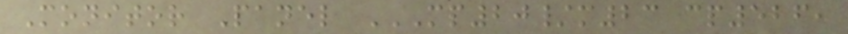Monitor Panel MP20/M23 CP526,
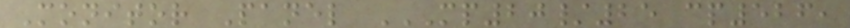Monitor Panel MP20/25 CP526,
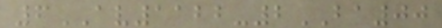6AV1122-2BA00
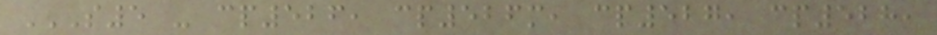S5 - CP526, CP526M, CP527, CP528,
